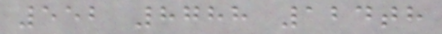552 8788 124th
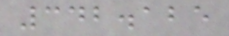342.125
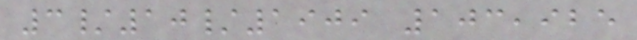3/10/1909 103,925
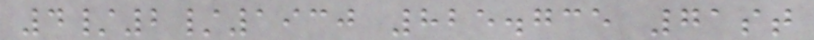4/2/1930 825.735 71st
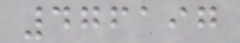476197
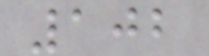102
